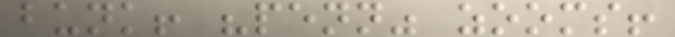bunk! "penn" zooms!
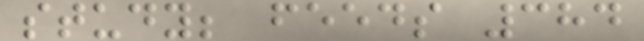study; feeds 384
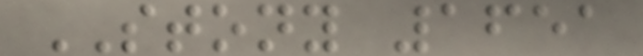STONY 1651
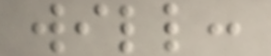will:
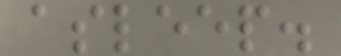asleep.
